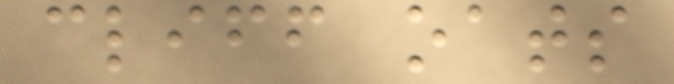cliff oats
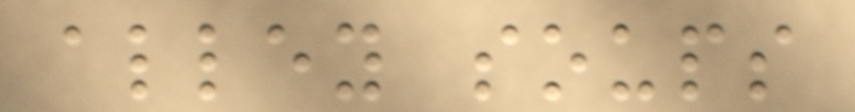alley soups
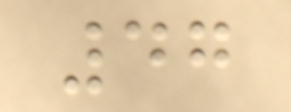47
